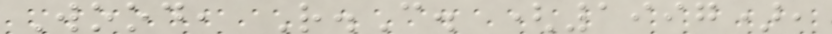Wood, R.C. (1997),
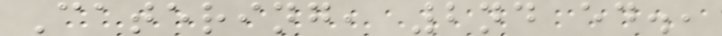Catering, 2nd ed.,
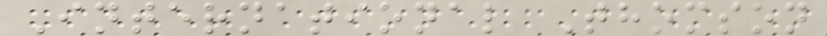International Thomson
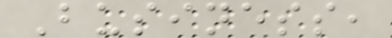Business,
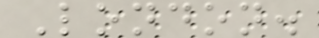London.
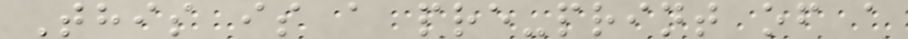This is a pre-print of a
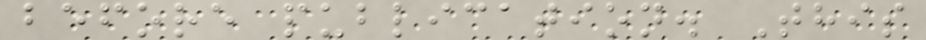before publication. This
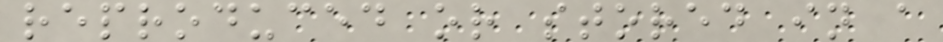reproduced or stored in a
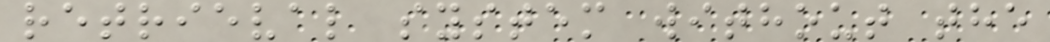retrieval system without the
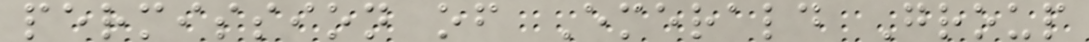permission of Emerald Group
